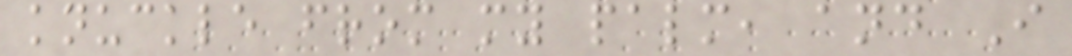knuckle from my palm, and I
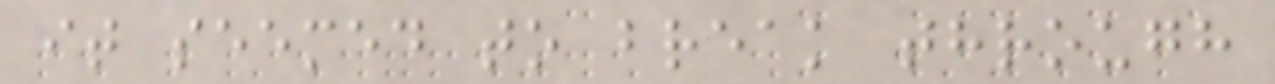it seemed to break through
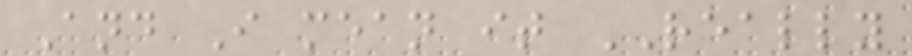And I mean it REALLY
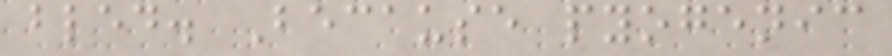bled. Because pyogenic
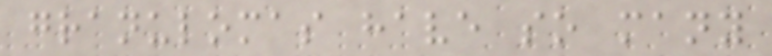granulomas have so many
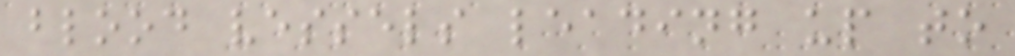blood vessels leading up to
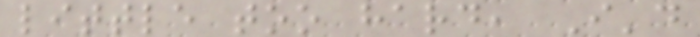little too hard, I'd
